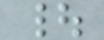|
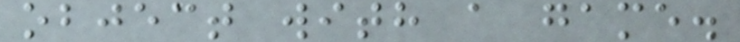object with a game.
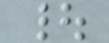|
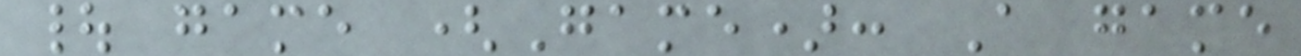| game (Game): A game
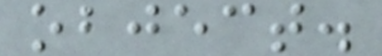object.
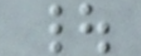|
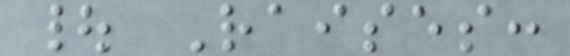| Raises:
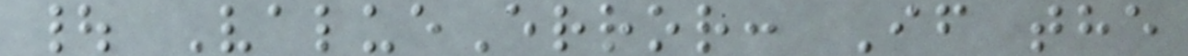| ValueError: If the
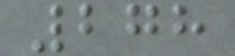278
